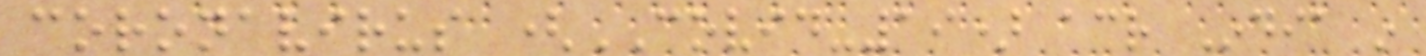coronavirus (COVID-19) across India in
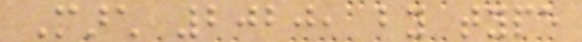March 2020, by type
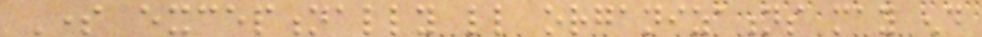Some exceptionally little organizations may end
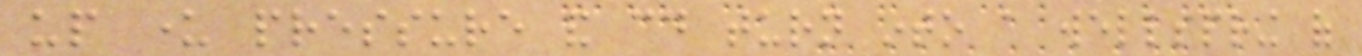up under pressure and could turn into a wellspring of
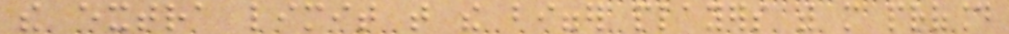the extra limit that the bigger players with more profound
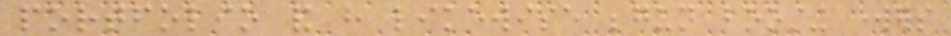portfolio and have likewise begun boosting workers
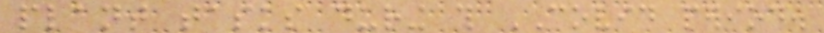plant tasks during this COVID period.
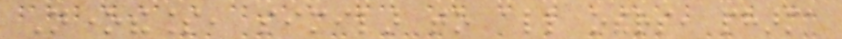Nonetheless, similar to all others, pharma
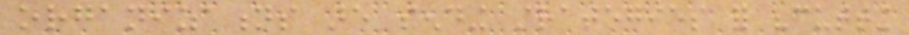organizations are sending strategies for "cutting
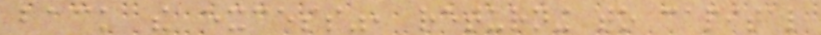back the excess", returning to capital
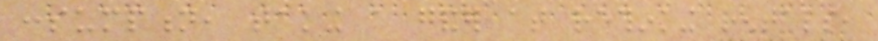consumption, taking a gander at rethinking rentals,
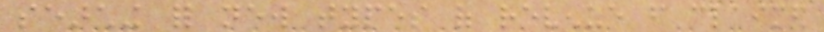searching for new types of revenue from claimed
